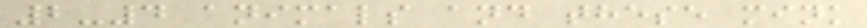2-4 animals and these mink
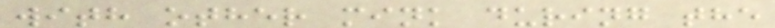with other mink during the
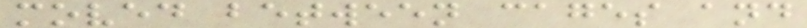moved between cages and
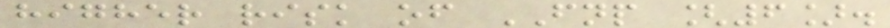higher risk of FNP [6].
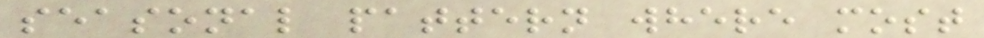seasonal pattern where most
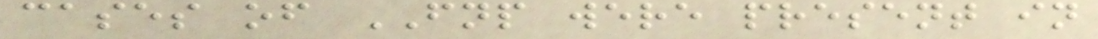cases of FNP were present in
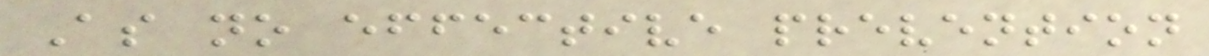As no effective prevention
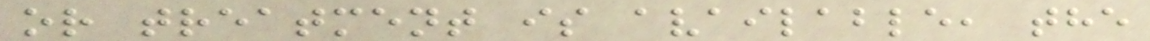or treatment is available, the
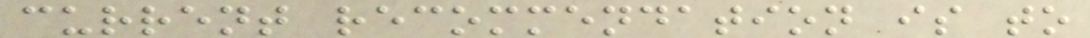current recommendation is to
